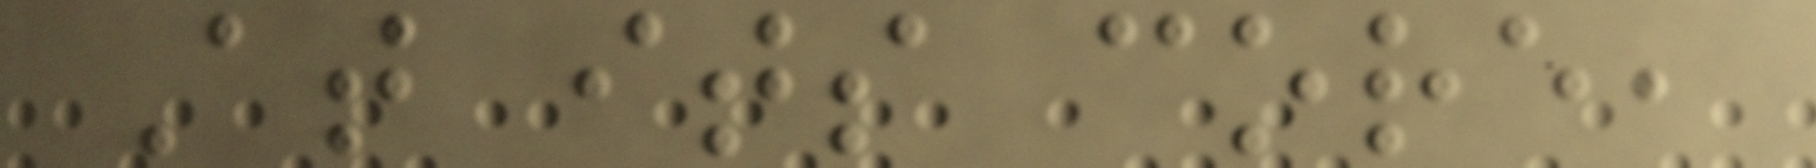At its core,
